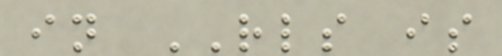in RLS is
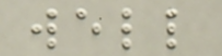well
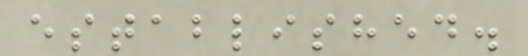established.
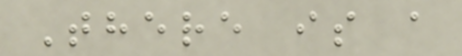There is a
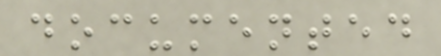documented
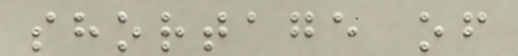shortage of
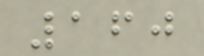160
